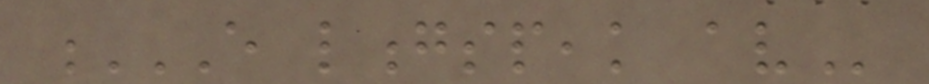E LONGSPEAK AV
